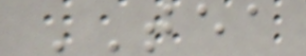TEA
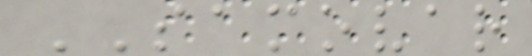SAMOVAR
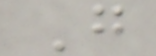G
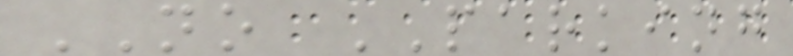NO PARKING
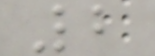2
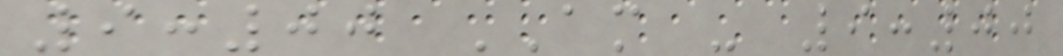9:00 AM - 9:00
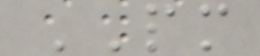PM
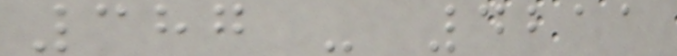387 - 4211
